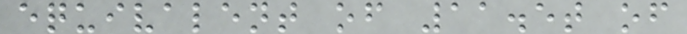equivalent of 11.5t of
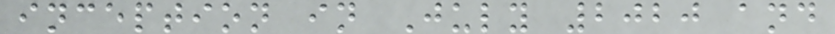inception in July 2020 and
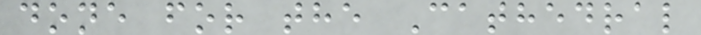done for the Cathedral
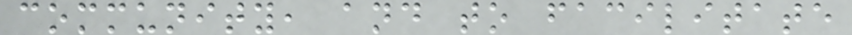community, and to facilitate
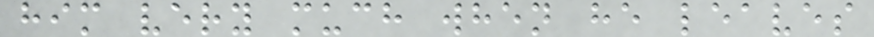him very much when he leaves
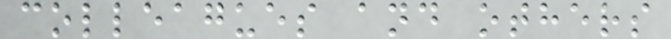colleagues and others
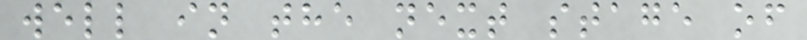well in the next stage of
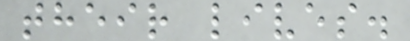their lives.
